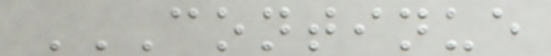CONTINUE
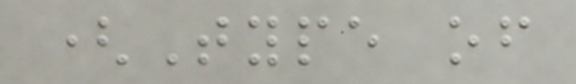(Type of
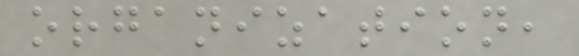organization,
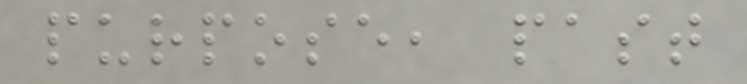purpose, past
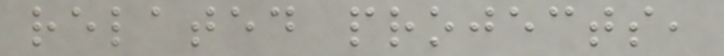related projects,
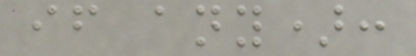if any):
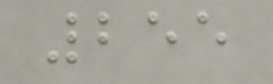255
